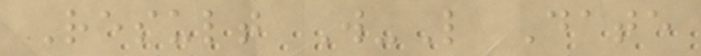Result W-L Date
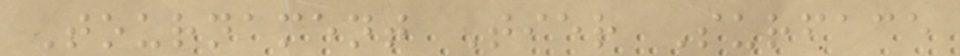Tournament Tier Surface
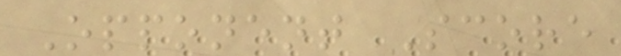Opponent Score
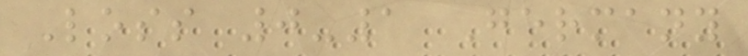Loss 0-1 Germany
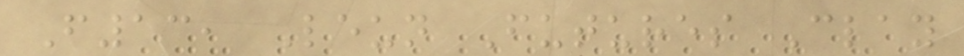F13, Leun Futures Clay
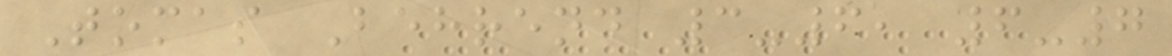Tomas Behrend 3-6, 6-7
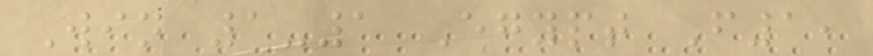Win 1-1 Egypt F1,
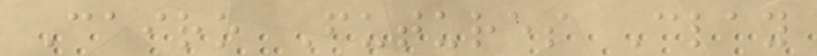Cairo Futures Clay
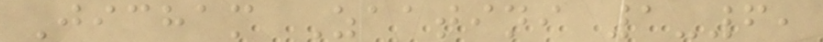Jicham Zaatini 1-6,
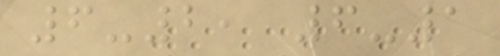6-2, 6-1
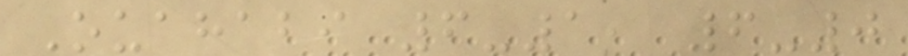Ouahabi 6-1, 6-0
